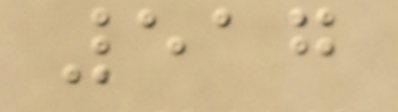517
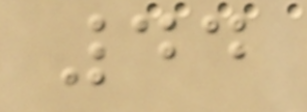44
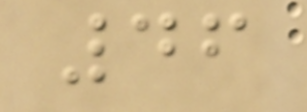46
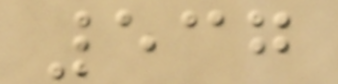537
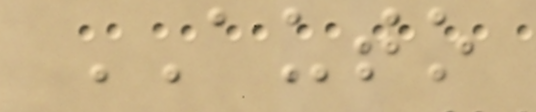AUTO
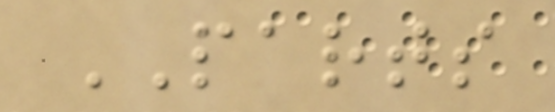PARTS
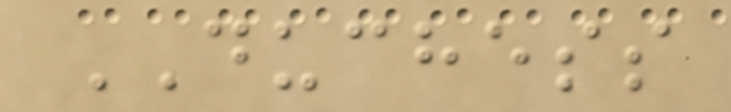DUCHESS
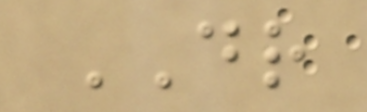DR
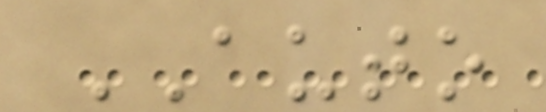AUTO
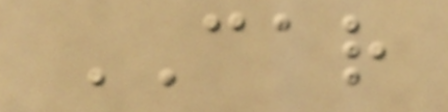CAR
